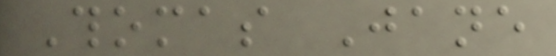Thomas Jane
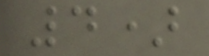4)
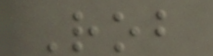Rob
